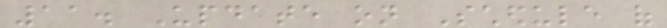11. Update on Schedule of
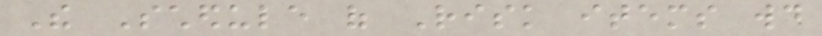The Schedule of Risk items would
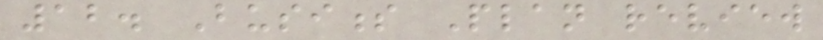12. Business Plan review
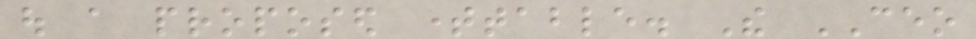out a proposed timetable. The CEO
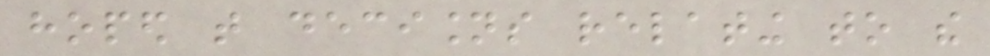hoped that decisions relating to the
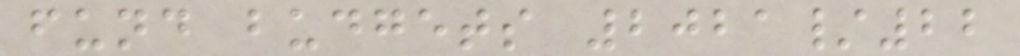fund budgets 2021/22
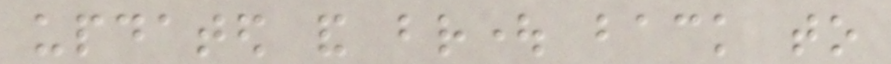updated and brought back to
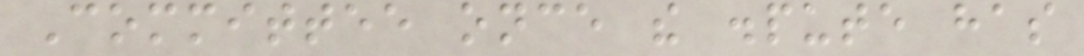Committee once the dispute has
